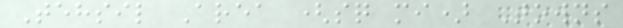Tehsil Area (sq mi) Towns
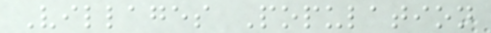Villages Population
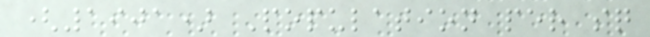(1901) Population per sq
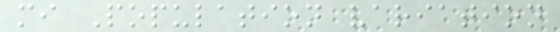mi Population variation
